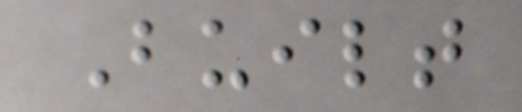Built
